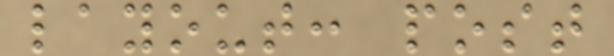layout: post
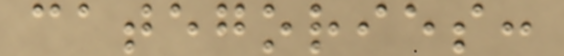categories:
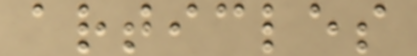articles
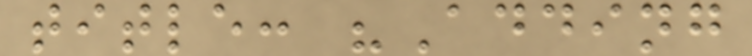title: "Adding
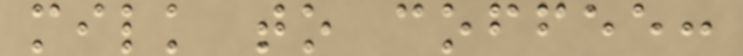milk to coffee:
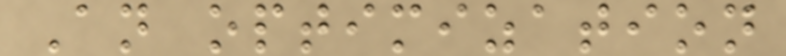An optimization
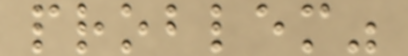problem"
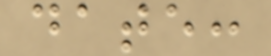date:
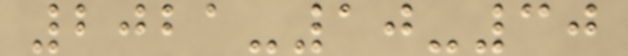2021-10-30
